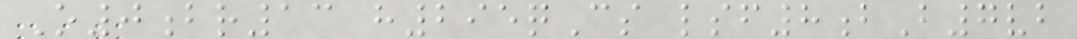O0br13 h295qCs lsf8bB7vb
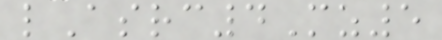lAsrc4Mz5
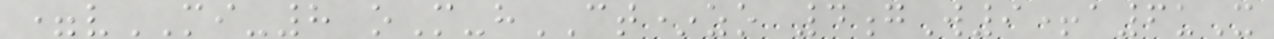=vMI-8 oM-hCT*zo 4gW9+a6uX
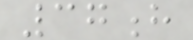37h
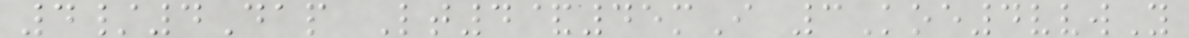4/4Dap Lt4&45mI 3Koe4vvwY
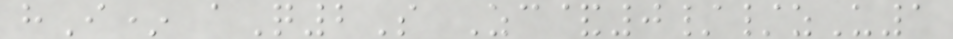hI* aQ2S Zc&0//zU1
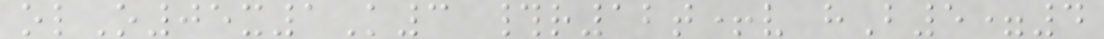olO05x1K3 #r12t+v hB5=4
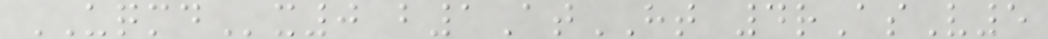UQMDx0 b1AtHT 4rAsV5
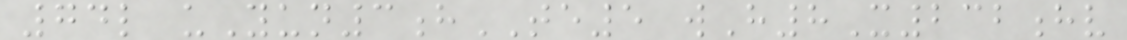74l uYun3hTE5 wH8X232hv
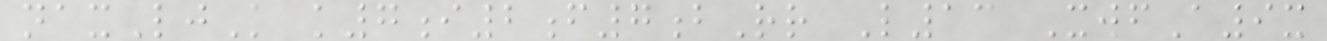naxLjK k7i2f7bRr L13 XwfA9x
